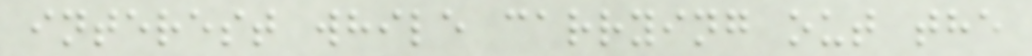interest while carrying out the
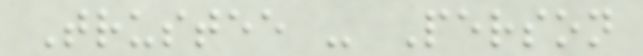Trustee - Person
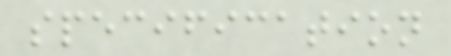specification
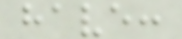have:
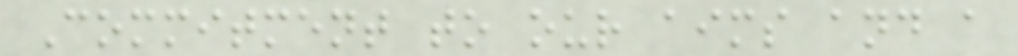Commitment to our aims and a
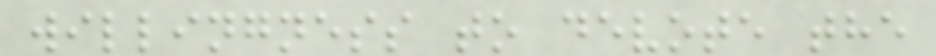willingness to devote the
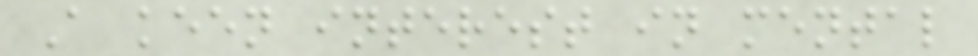A keen interest in mental
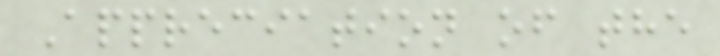Appreciation of the
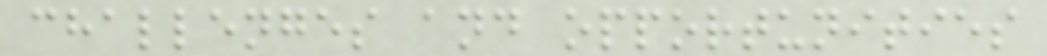challenges and opportunities
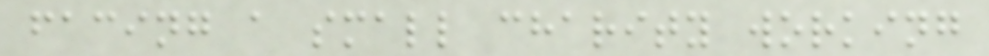facing a small charity working
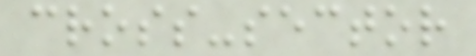cross-sector
